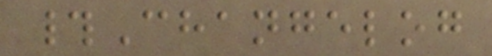#Changelog
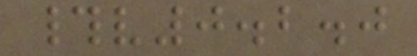#v0.2.0
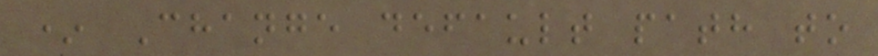* Change default path to
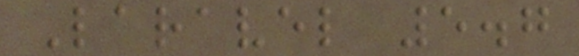Laravel 5.7
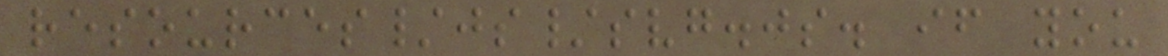resources/js/svg.js. if you
